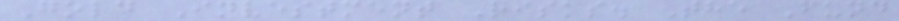Gold Investment Risks. The Fund
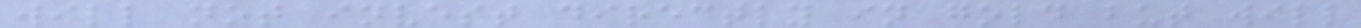will not invest directly in gold but will
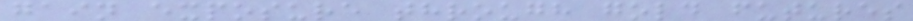gain exposure through gold futures
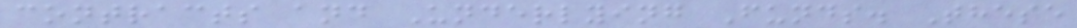contracts and Underlying Funds. These
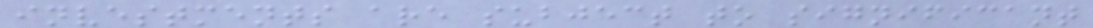investments are subject to significant
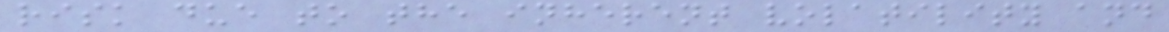risk due to the inherent volatility and
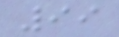99
